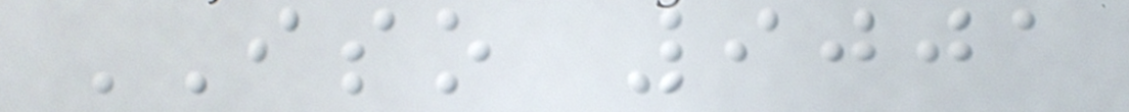ISO 9001
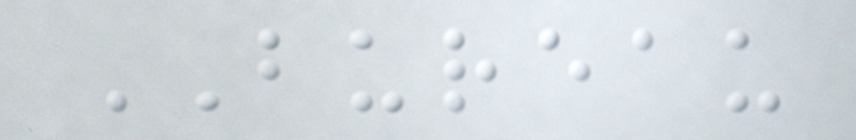BUREAU
